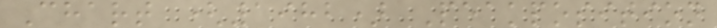Chart (1982) Peakposition
